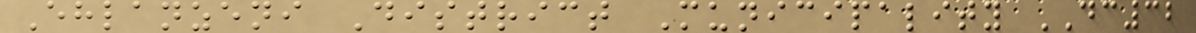Ehlanzeni District Municipality DC32
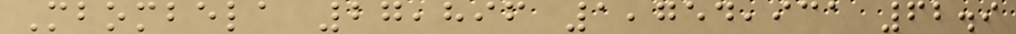Mbombela 27,896 1,754,931 62.9
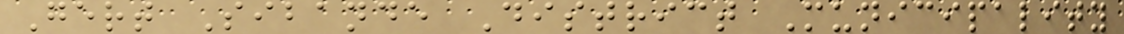Gert Sibande District Municipality
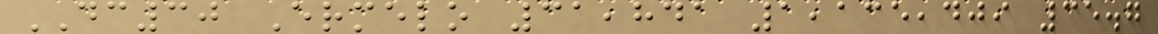DC30 Ermelo 31,841 1,135,409 35.7
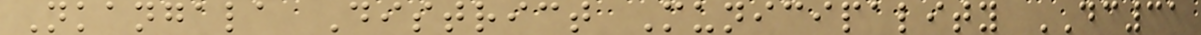Nkangala District Municipality DC31
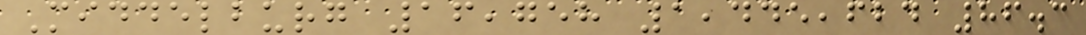Middelburg 16,758 1,445,624 86.3
